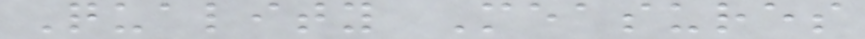Quality Measures
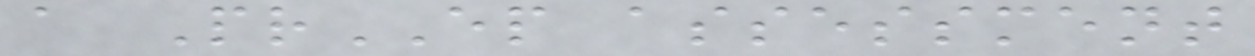a PrEP assessment
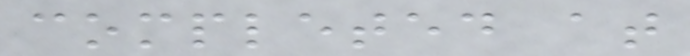completed at
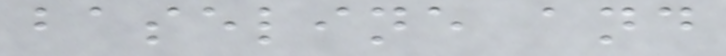baseline and
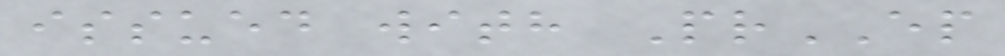issued with PrEP
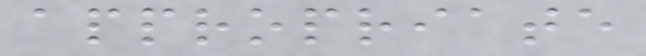appropriate
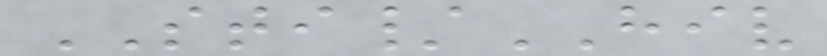STI/HIV
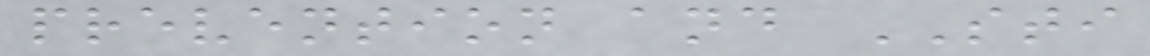prevention and STI
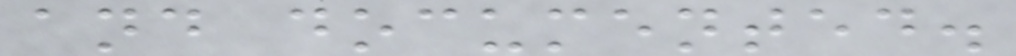and documented.
